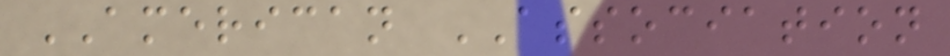AMERICAN ASSOCIATION
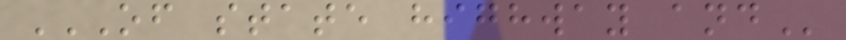OF STATE HIGHWAY AND
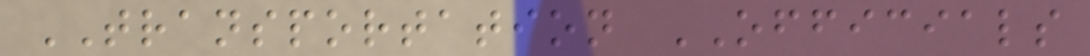TRANSPORTATION OFFICIALS
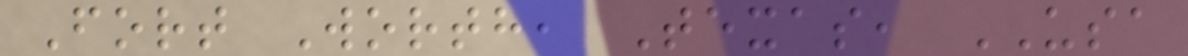Fort Worth, Texas, USA
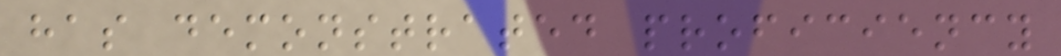has demonstrated proficiency
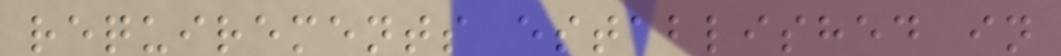requirements established in
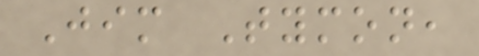Jim Tymon,
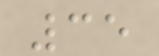35
